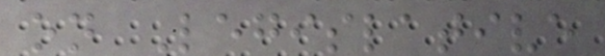on Legislative
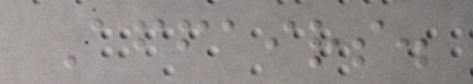Affairs.
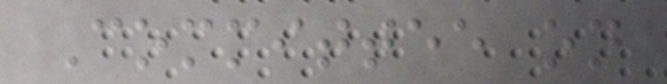Committee on
